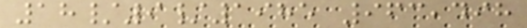18/9/1985 963,498
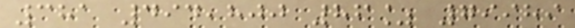381 494,800 86% 79989
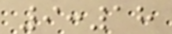9:18
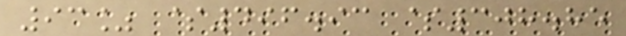93% $496.93 $308.85
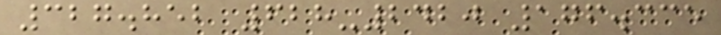327.852 628-2420 176.335
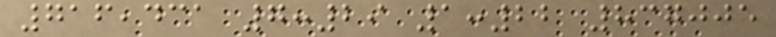716,431 7:29 1:22 837005
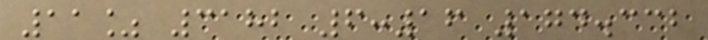11% 3182 6:16 174.332
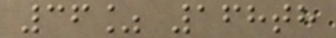36% 168th
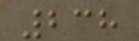238
